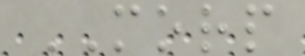MORP
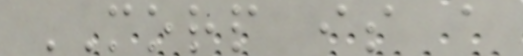MORP is a
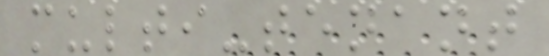multi-tenant
